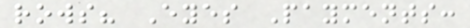rows? Eyes Payments:
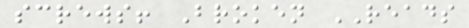screws! Broken READS
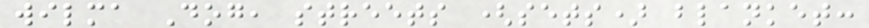wilma Dog, streets (sets) blanket:
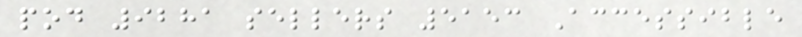pod 9281 sellers 5153 Accessible
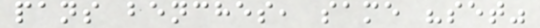pans benches, same "set"
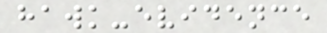hawk-evidence
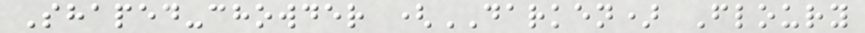Shaped-chowder (DARKEN) Floury
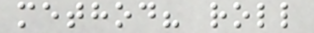method? roll
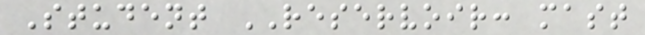Student RESERVOIR: mast
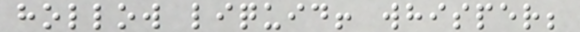hollow liquid! whisper;
